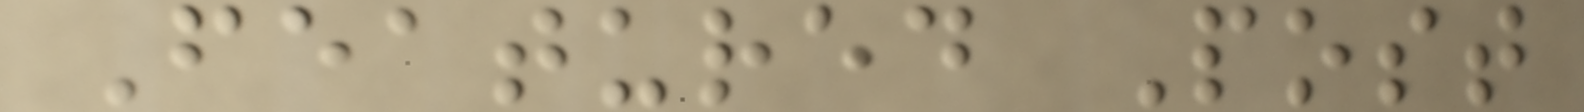Featured Post
